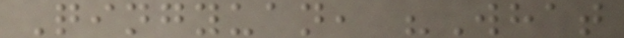Qingyuan, "What
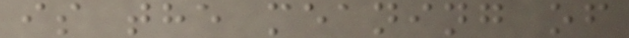is the meaning of
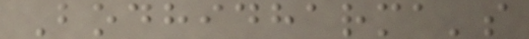Bodhidharma's
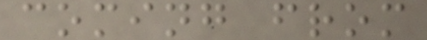coming from
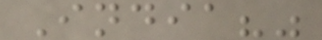India?"
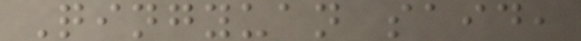Qingyuan said,
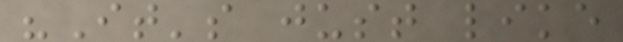"It's just like
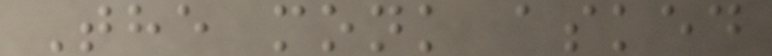The monk asked
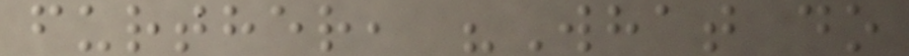further, "What do
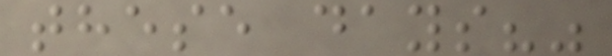these days?"
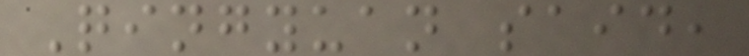Qingyuan said,
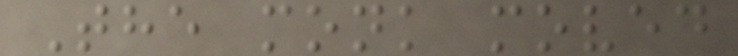The monk moved
